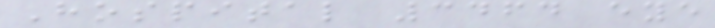Hospital 3464 eye
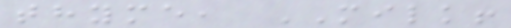thyme, MILK!
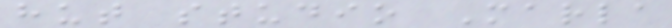hut studio Marla
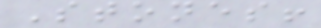Stones!
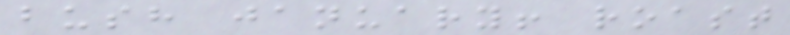bush january! roast
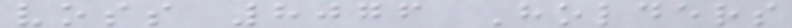voss 8076 Holders
